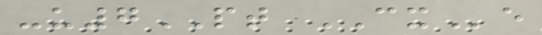-u7PT CXe
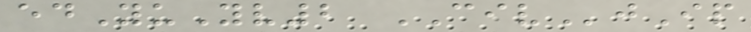edYuYv2 CIVjIp
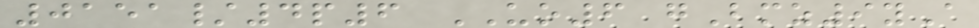0151/4p6 UO6 gBmz9yA
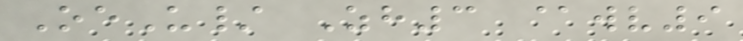OeU/ Zh3 @wv9
